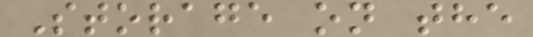Storage on the
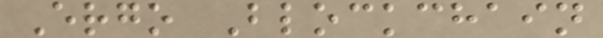Ergo Blockchain
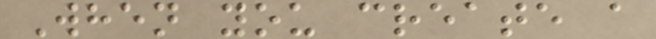When you create a
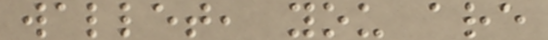wallet, you are
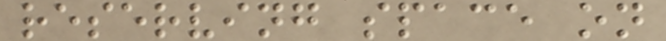reserving space on
